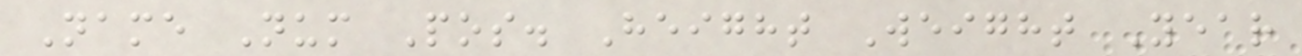Name Num Pos. Height Weight Year
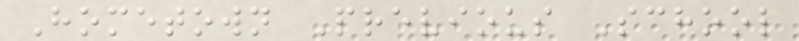Hometown Previous School
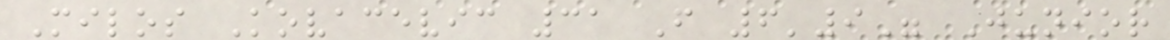Milos Kovacevic 31 F 6'9" Junior
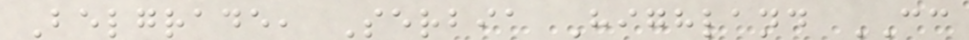Belgrade, Serbia Highland CC
